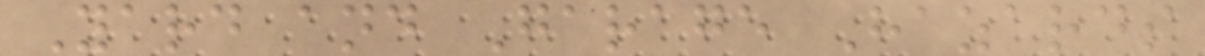Yard and Garage Hazards
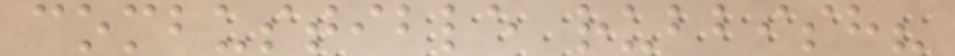combustible rubbish?
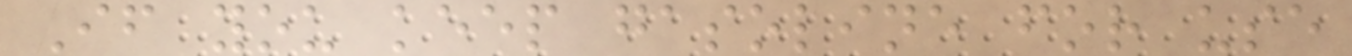If you keep gasoline for use
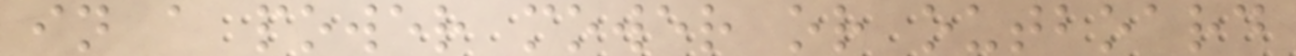in a power mower or outboard
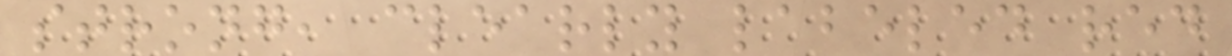strong, clearly labeled red
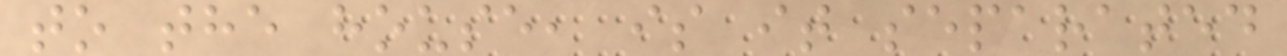to the house, is it separated
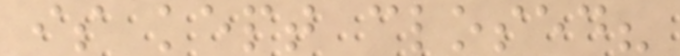is kept closed?
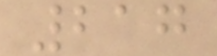217
